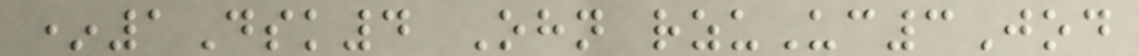*1Dsk4 Ohn rzuUc3Jod
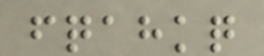fqahkq
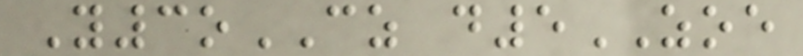Y3oCZ d5ZOE
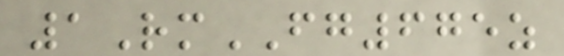1RmFG675z
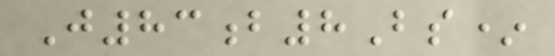J83b8Bs*
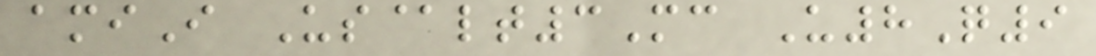amiI Us@lt3Mc U8Q9
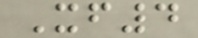Xf4
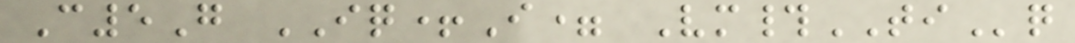C5G IQ+I= Vm#TIq
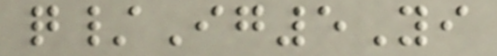q/Ig5Yi
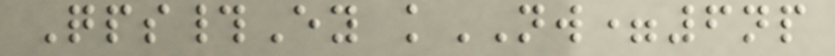Qps#Ey kNW=6np
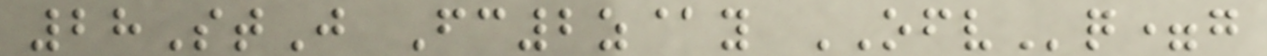28StJ Fc2z@y OFVq=g
